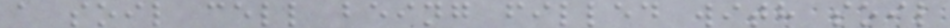a soil cell being filled with soil
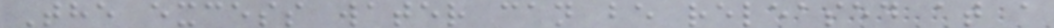The excess water can be released at a
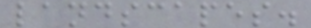landscapes.
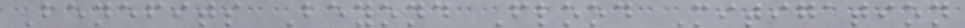Benefits Beyond Flood Mitigation
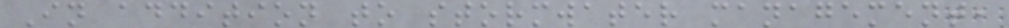In addition to stormwater management,
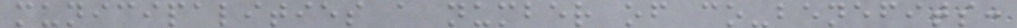municipalities a number of co-benefits:
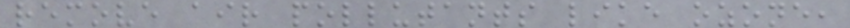remove air pollutants like ozone,
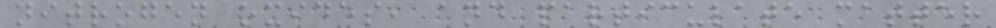nitrogen oxides, and particulate matter
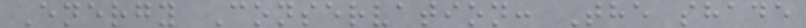Energy Conservation: The shade
